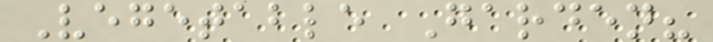Vegetable Garden?
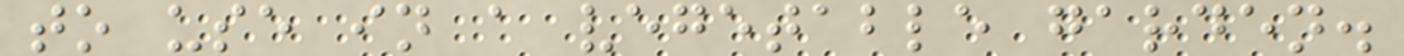to use in a vegetable garden.
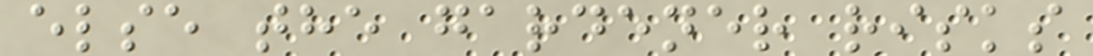else the gardener risks
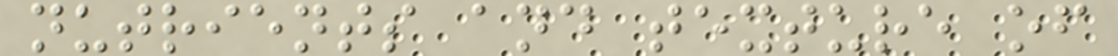nutrients and texture of
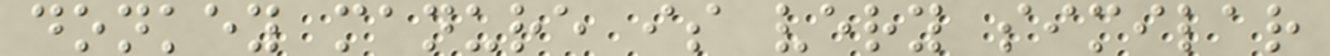donkey manure is very similar
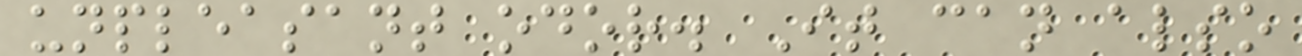unpleasant odor. It can also
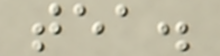tea.
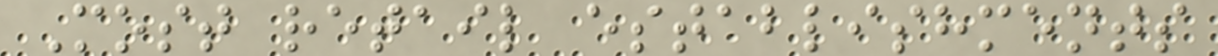Most retail establishments
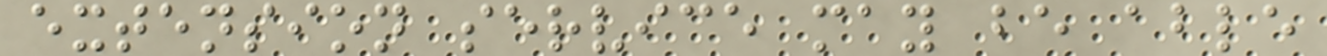extension service may be able
